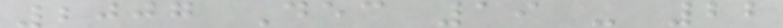2007 Dec 19 - 22
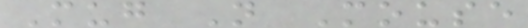Mug N Mouse
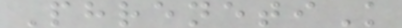PhrenetiK
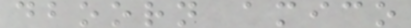dboorn amico
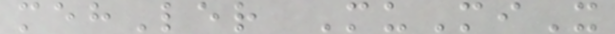mehLer MuMiX
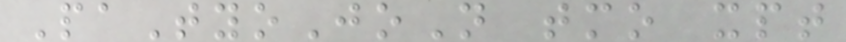PaTyoJoN tmo xpt
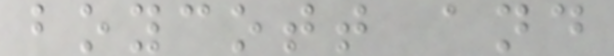boycott and
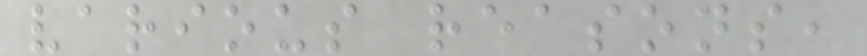various reasons,
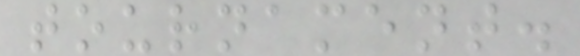tournament.
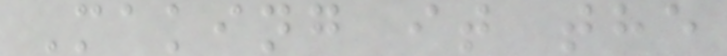Making it the
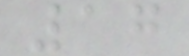17
